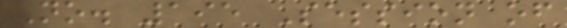No. 195 Session of
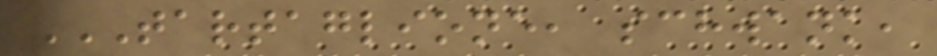TARTAGLIONE, SCHWANK,
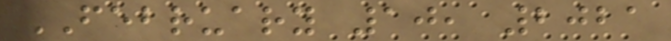FEBRUARY 10, 2021
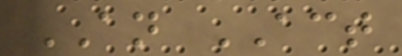AN ACT
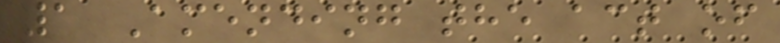1 Amending the act of
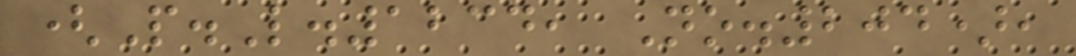(P.L.1234, No.204),
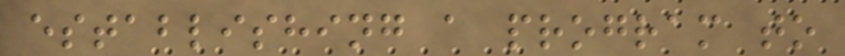establishing a program to
